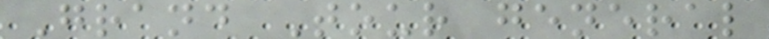Grand Tour general
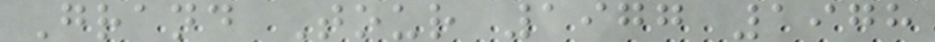Grand Tour 1977 1978
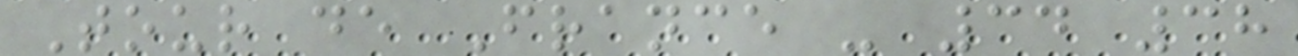Tour de France - 34 38
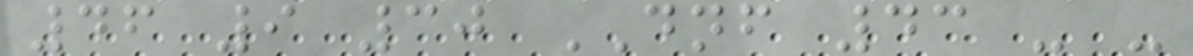46 9 30 DNF 43 - -
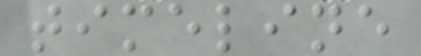timeline
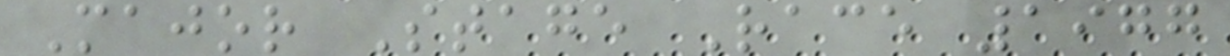Major Stage Race 1977
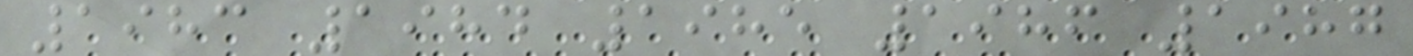1983 1984 1985 1986 1987
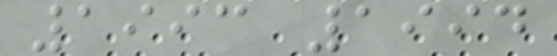1993 1994
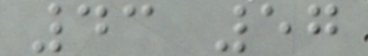43 57
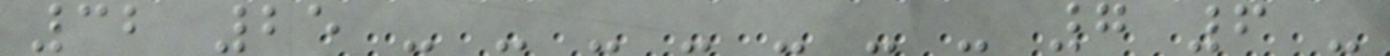32 25 - - - - - - - 7 6 -
